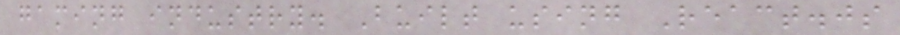gaming industry. Built using React.js
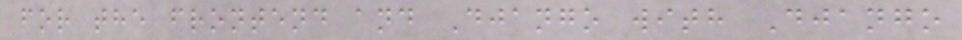for the frontend and Django with Django
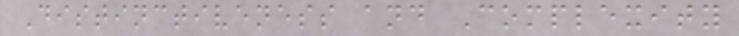Distinctiveness and Complexity
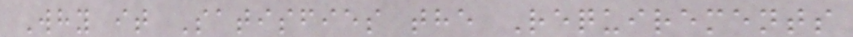Why it Satisfies the Requirements
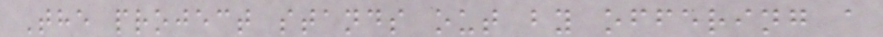The project stands out by offering a
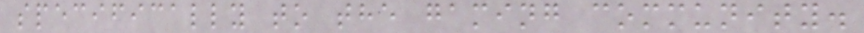specifically to the gaming community.
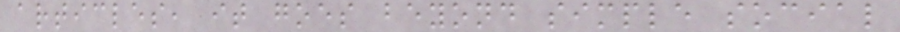articles, it goes beyond simple social
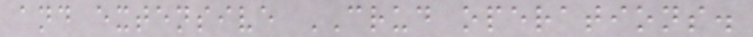and extensive CRUD operations.
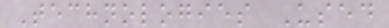Technologies Used
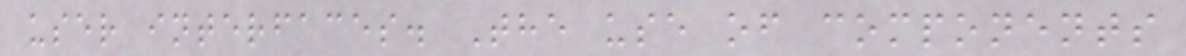user interfaces. The use of components
